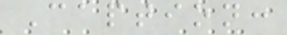Caption:
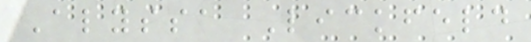Alyssa Lickfeld
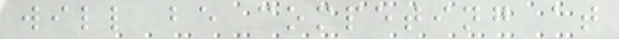will be competing at
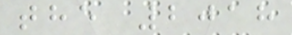the 2018
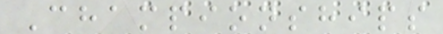Championships
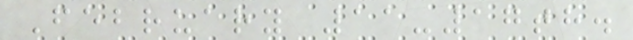February 11-17th.
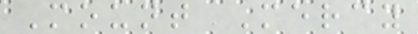Mount Mercy
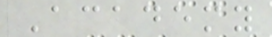Academy
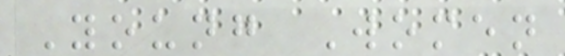Young Women
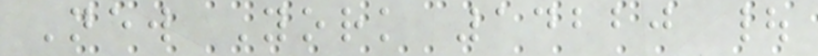New York 14220 |
